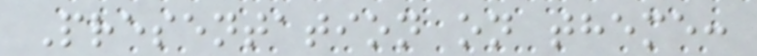Presentation on theme:
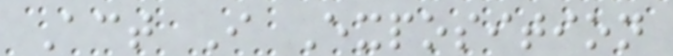Act I Exposition
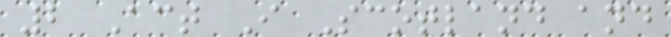2 Act I Scotland and
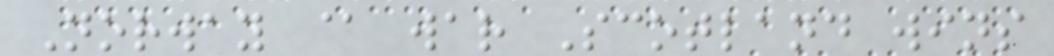Norway @ war Scotland wins
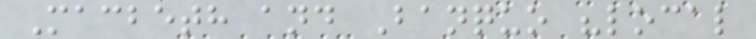Macbeth and Banquo "local
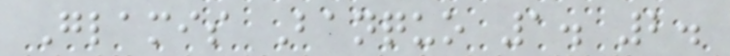Glamis Banquo 1. 2.
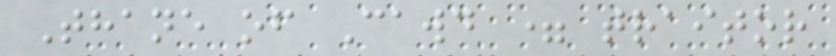Thane of Cawd = traitor
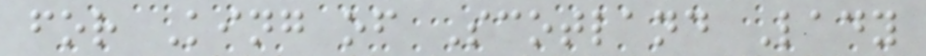for King of Scotland Lady
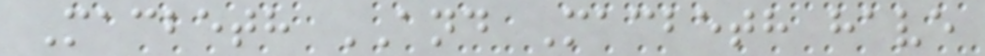Macbeth AND Macbeth have
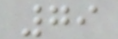79
